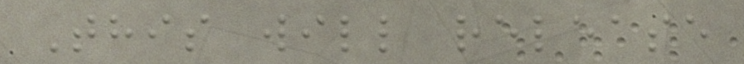This will release
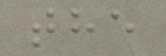the
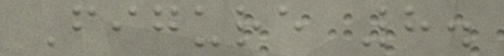Figure 8.
